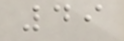49
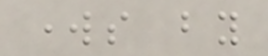works by
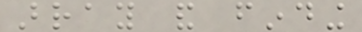array and finding
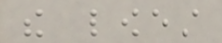the lowest
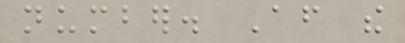number. After the
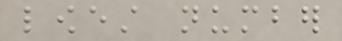lowest number
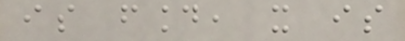is found, it is
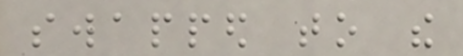swapped to the
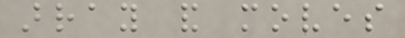array and moves
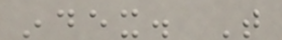index. That
